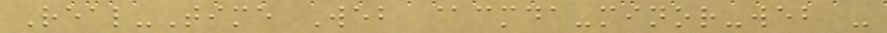Real-Time Web @cmda-minor-web -
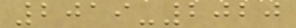2019-2020
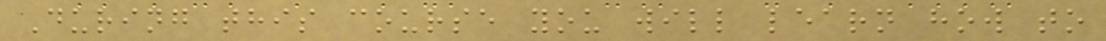During this course you will learn how to
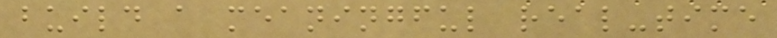build a meaningful real-time
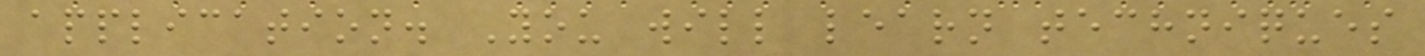application. You will learn techniques
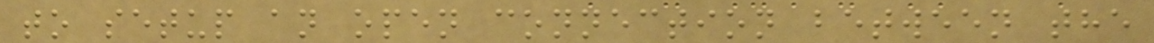to setup an open connection between the
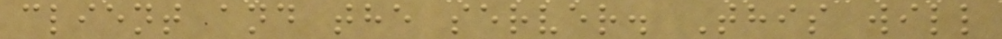client and the server. This will
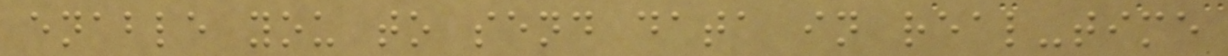enable you to send data in real-time
